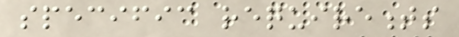specific requirements
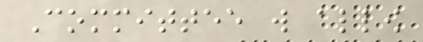Committee will allow
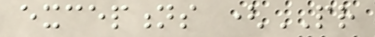exceptions (PR
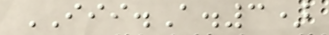III.A.3)
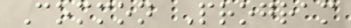Common Program
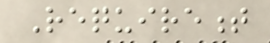Requirement
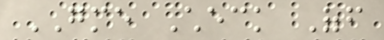GME Check Off
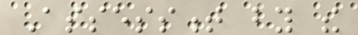Assessment by the
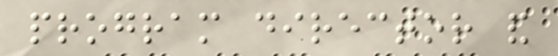program director and
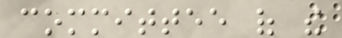committee of the
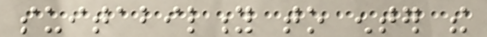suitability to enter the
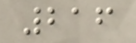216
